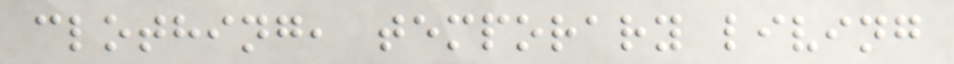clothing, temporary living
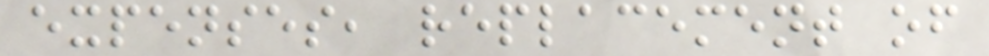expenses, replacement of
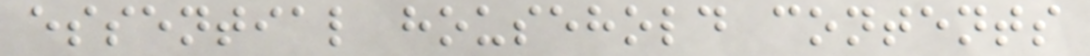essential household contents
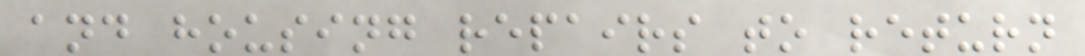and housing repairs to return
